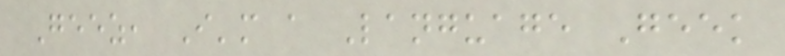Geez, I'm a Language Geek
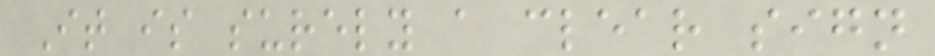It is surely a clear sign
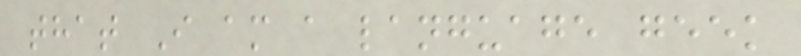that I am a language geek
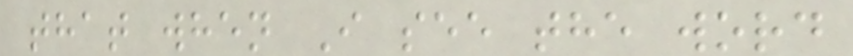that when I see the word
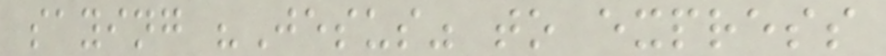saying "Jesus" to express
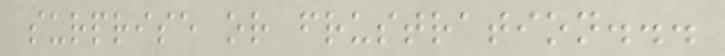surprise or frustration...
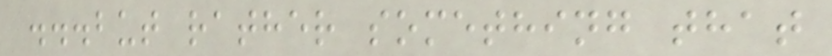...but rather something that
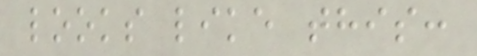looks like this:
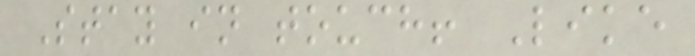Stay in touch! Like
